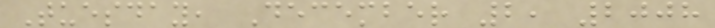Tuesday, December 2, 2008
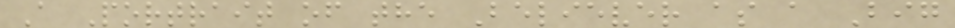A Portrait of the Believer as a Big
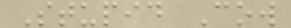Stupid Cow
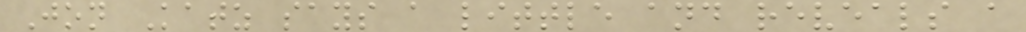Jon Katz says a little and reveals a
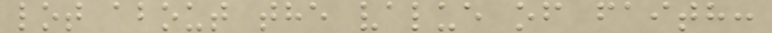lot about the value of faith:
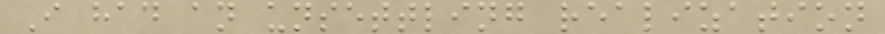I had an unsettling realization
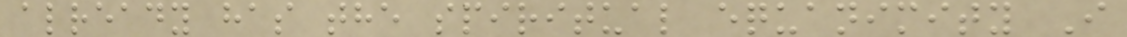already has the spiritual equanimity I
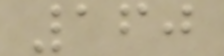160
